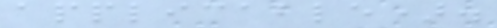applicable).
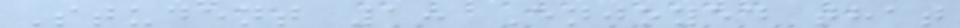Student 1: Enjoyed that
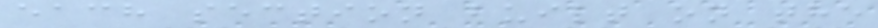each section built on the
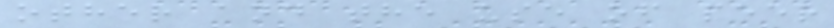other and the use of peer
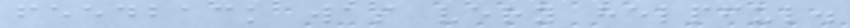feedback was very helpful.
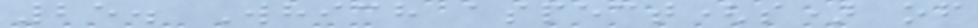25. Which aspect(s) of
